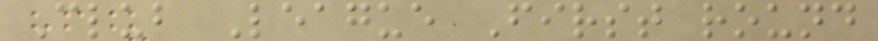Club League First round
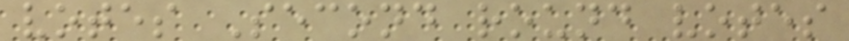votes Second round votes
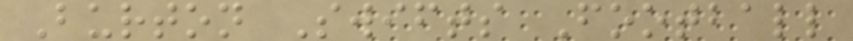Burton Swifts Football
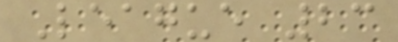League 23
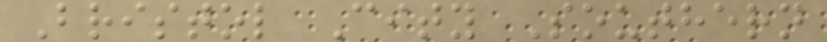Bristol City Southern
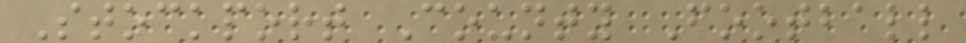Stockport County Football
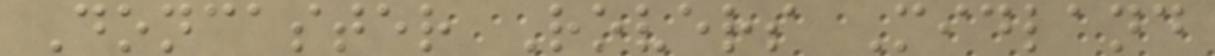Doncaster Rovers Midland
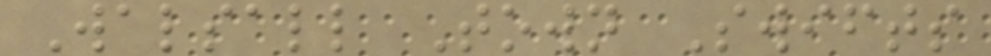Walsall Town Swifts
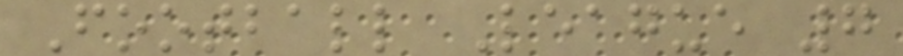Football League 7
